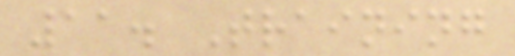11. Training
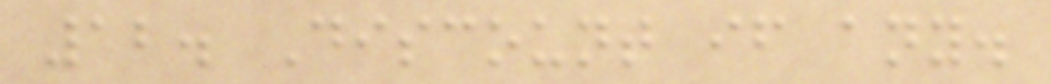12. Discount if any.
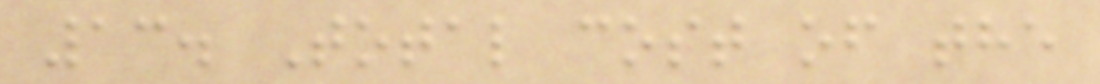13. Total cost of the
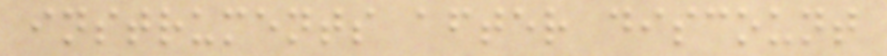instruments after discount
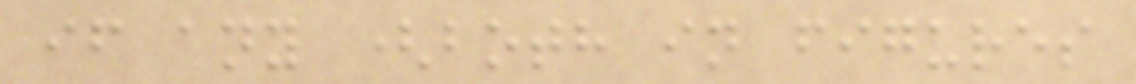if any (both in figures
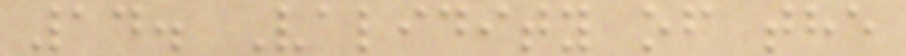14. Validity of the
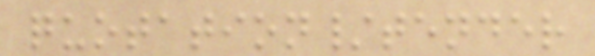quotation/tender
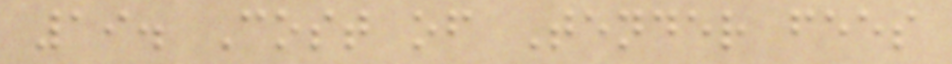19. Cost of Tender fees
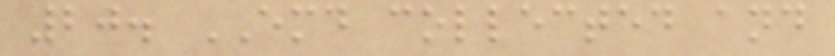20. EMD collected and
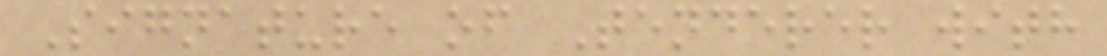Signature of Tenderer with
